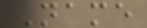Name
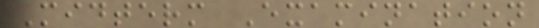Midterm Examination
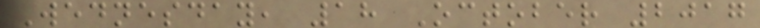Wednesday, 18 October 2017
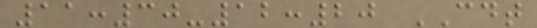11:30-12:20 CDT
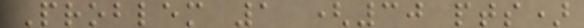Problem 1 (30 pts)
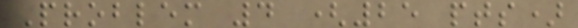Problem 4 (25 pts)
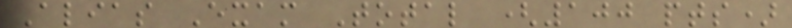Alias Exam Total (100 pts)
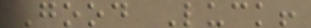Good Luck!
